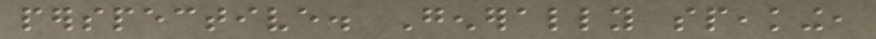perspective. Generally speaking,
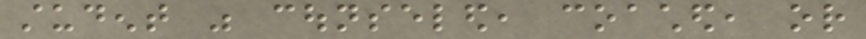student was counseled, coached, or
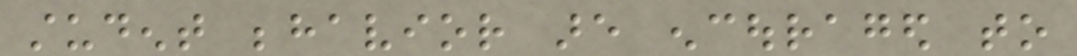student behavior are encouraged to
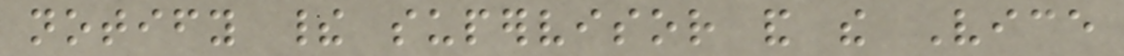notify their supervisor and the Vice
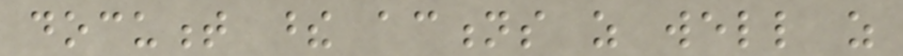document these actions as well as
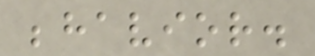behavior.
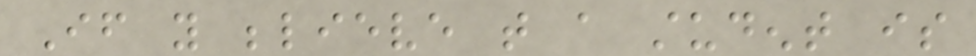If you believe that a student is
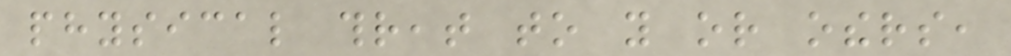physical threat to you or others,
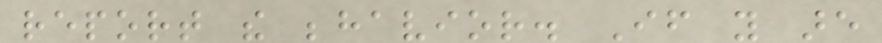report the behavior. If you are
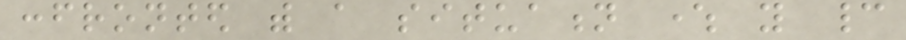confronted with a situation where you cannot
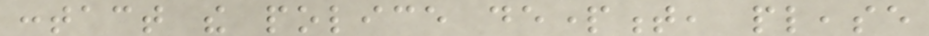contact the police department, please
